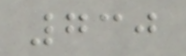730
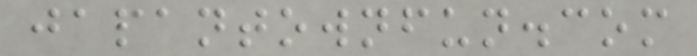japantownfun.com
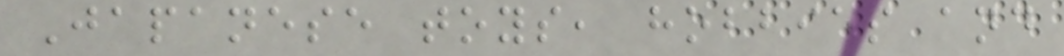Japanese toys, hobbies and
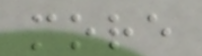more
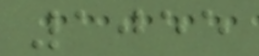1055
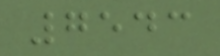7543
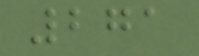271
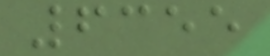6355
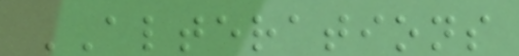ALTERATIONS
